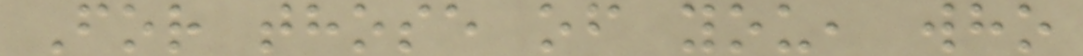For those of you, who
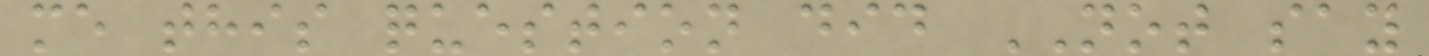me this question did NOT say
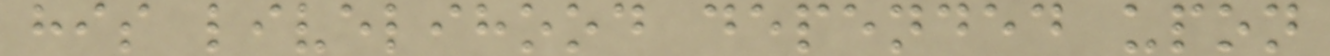his livelihood depended upon
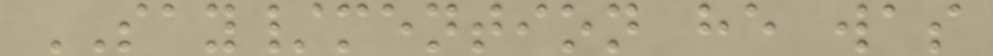SAY/mention he was
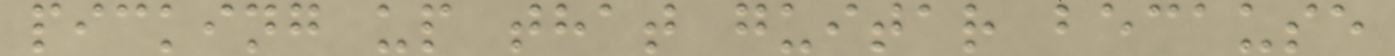picking up that guitar because
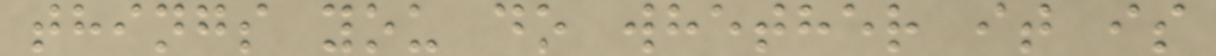things you do whether it is
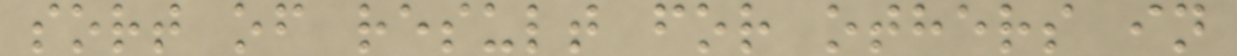sort of result for others in
